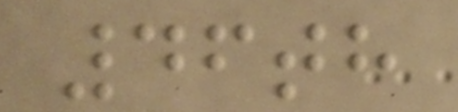46th
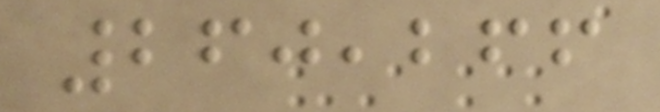260,266
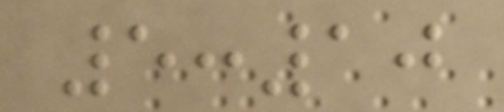5:10
